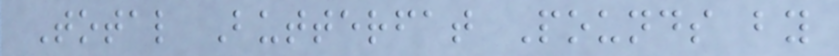Total Butterfat Pounds by
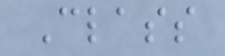Class
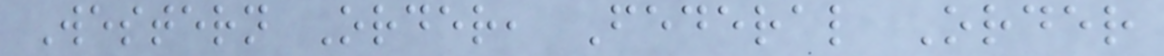Western Order, Federal Order
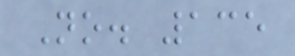No. 135
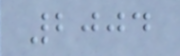2004
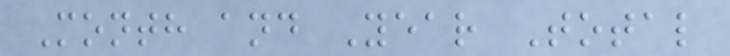Month and Year Total
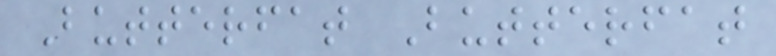Butterfat Butterfat
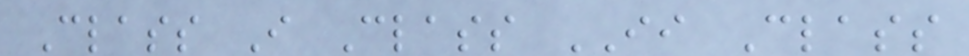Class I Class II Class
